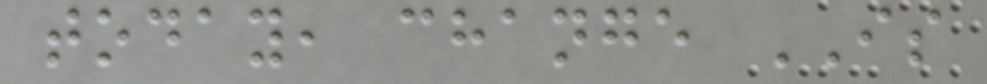today, change IS
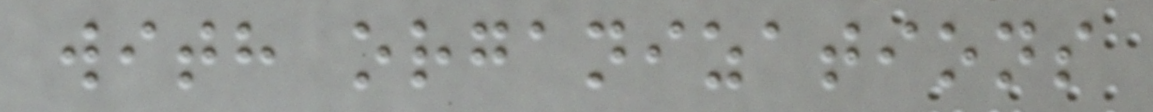with organizations
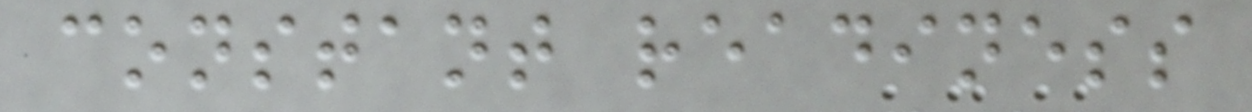constant readiness
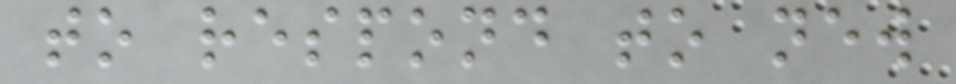to respond to new
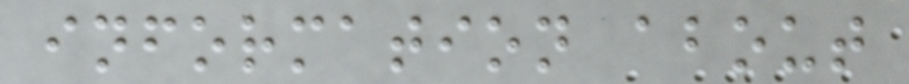information about
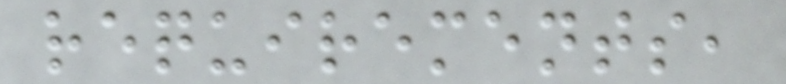requirements,
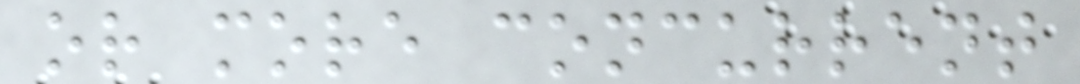or more concurrent
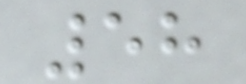58
